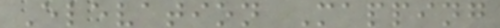Elevation Mapping
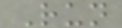Run
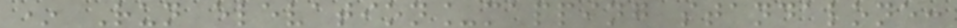* Run elevation_mapping standalone:
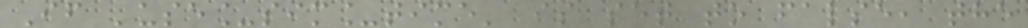If 'use_sim_time' is set to false, the
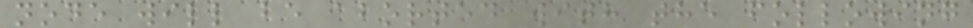node will be aborted with the following
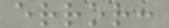error:
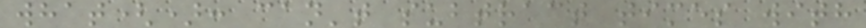what(): can't subtract times with
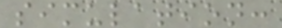simulation:
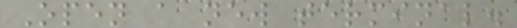Open a new terminal.
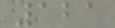121
